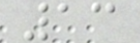13
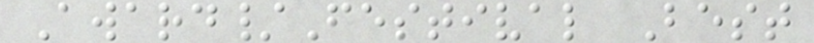Award/Festival Best
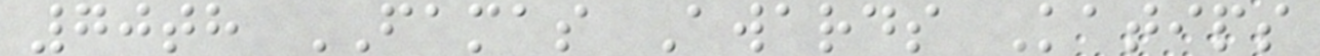70th FAMAS Awards Katips
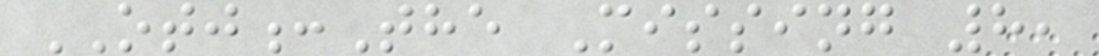OTJ:The Missing 8,
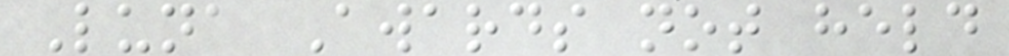Luna Awards not held
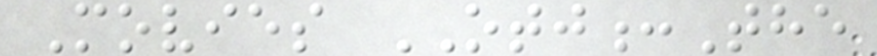Movies OTJ:The
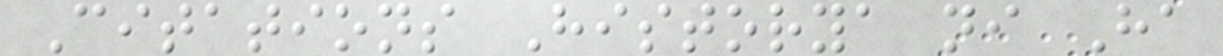Citations Historya ni Ha
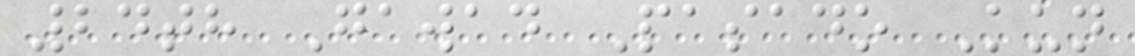24th Gawad Pasado Kun
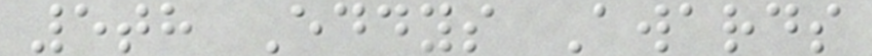5th Eddys Awards
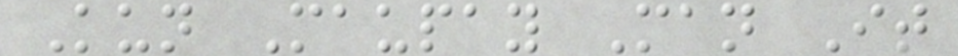Kun Maupay Man It
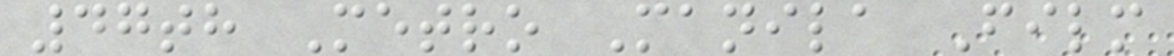47th Metro Manila Film
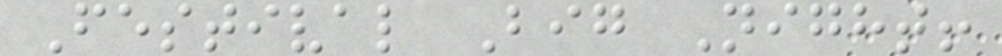Festival Big Night!
